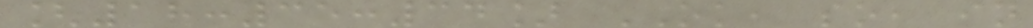[18:35:34] OK, so, in
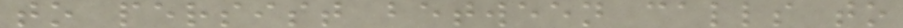to persist between calls to
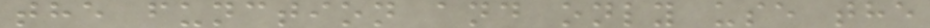the function and only use the
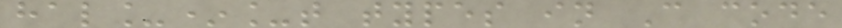hal_*_t types in C code
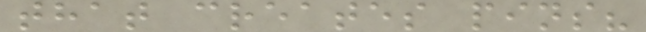that creates pins?
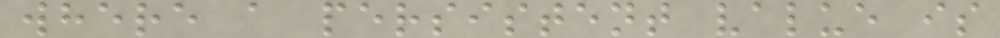where a persistent value is
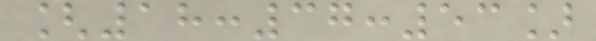[18:37:53]
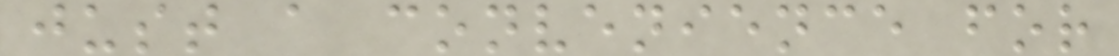just a convenience for
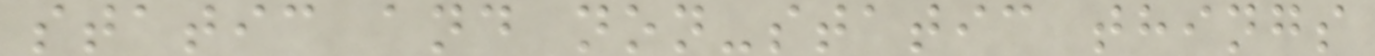static and non-static things
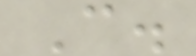C.
